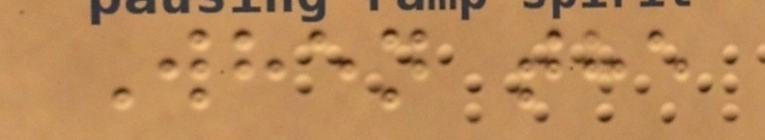When the
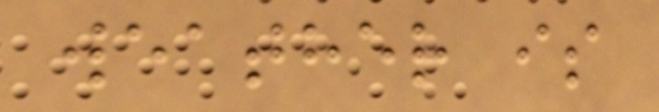weather is
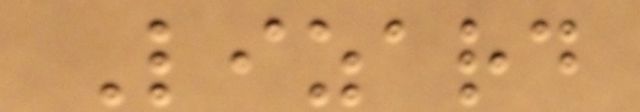Lizard
